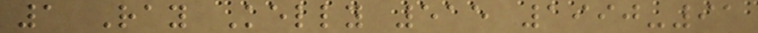1 Ray Kelly 515 1990-91
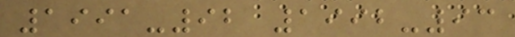1991-92 1992-93
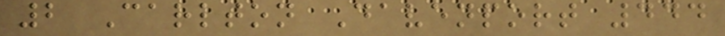2 Carlton Davenport 444
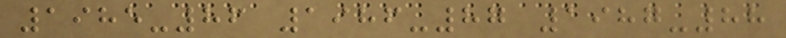1985-86 1986-87 1987-88
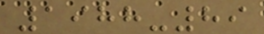1988-89
